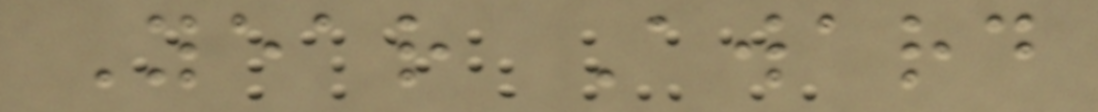Year Award
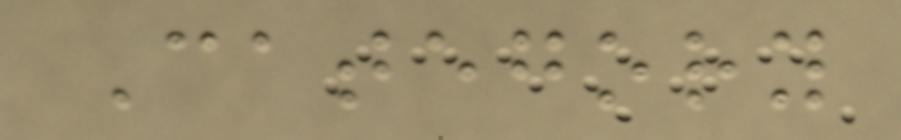Category
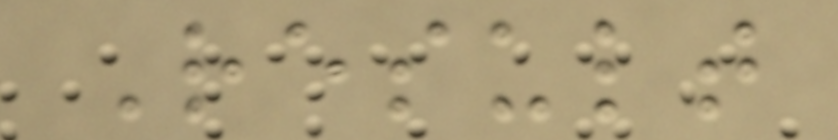Result
